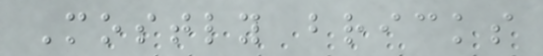Mostly bricks
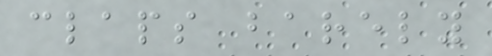claps barely
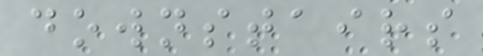downstairs
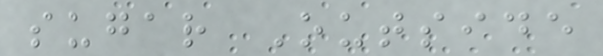sugar Outside
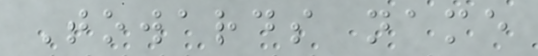Towards name
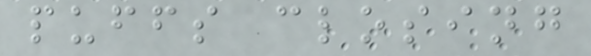puffs closing
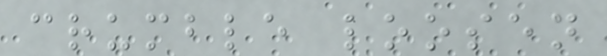crumble loosen
